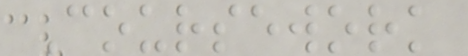Coursework
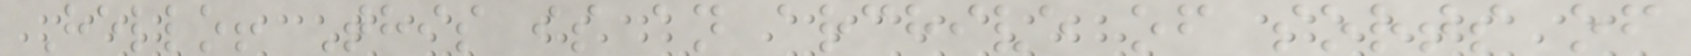Hello! This is an archive of sorts of
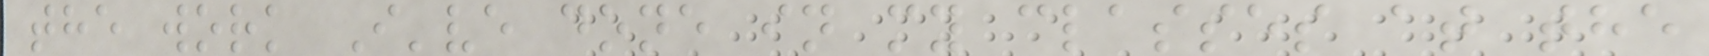the work I've done in my classes at the
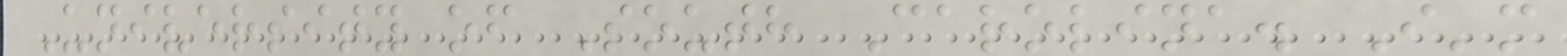University of South Carolina. I'm
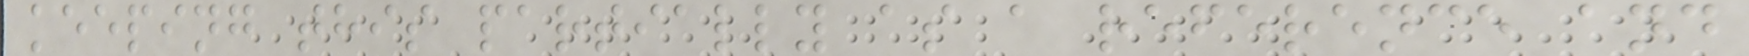keeping this partially as a reference and
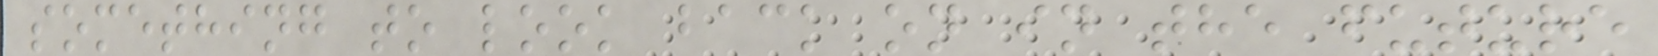something to look back on in the future
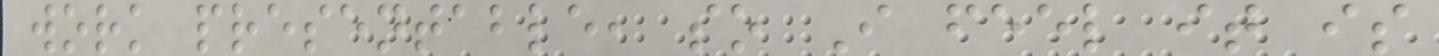work presentable, so I feel it is
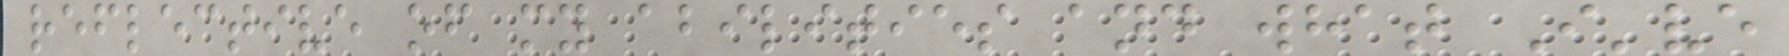reflective of my abilities and what I've
